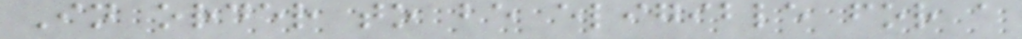In order to be eligible for a
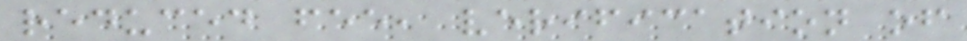reduced fee, verification of
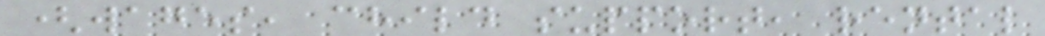(wages, child support, rental
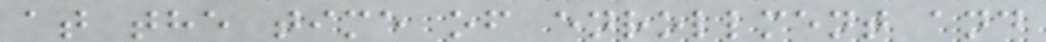at the time of enrollment and
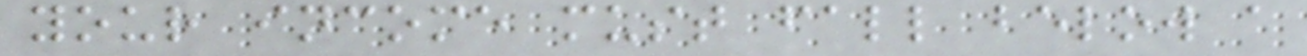your income must fall below a
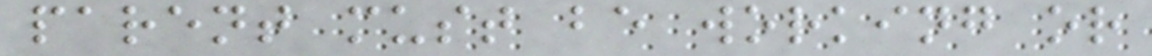parent must be working or
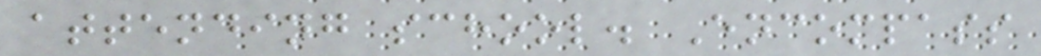attending school. Encompass
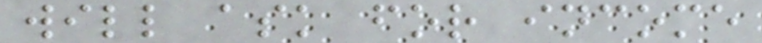will ask for income
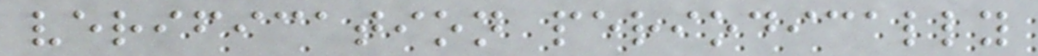verification periodically
